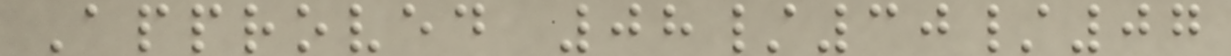Approved 08/30/07
